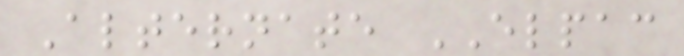Alternate ELPAC
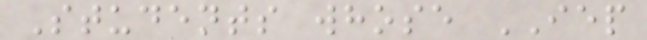Students whose IEP
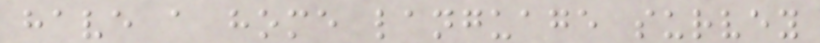have a home language survey
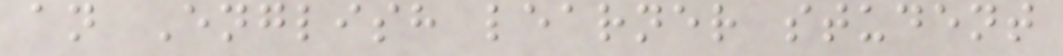an English learner student
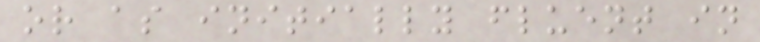or as initially fluent in
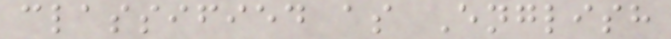classified as English
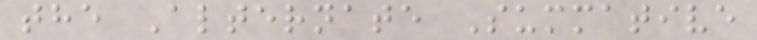the Alternate Summative
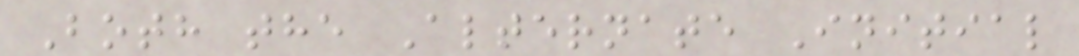Both the Alternate Initial
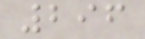296
